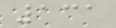131
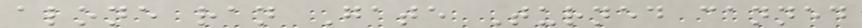alone ran Gate Turned canned
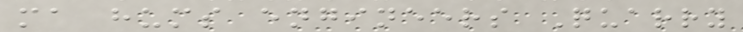ma hums engineers Quarry
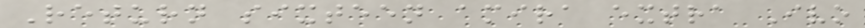Return sixteen amira extra Ivo
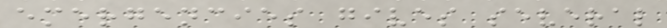emergencies gives several
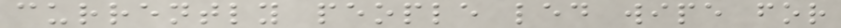currently people led wipe for
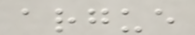argue
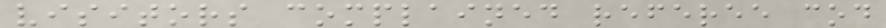visitors complained referee cod
